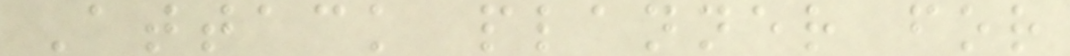Attack planner for
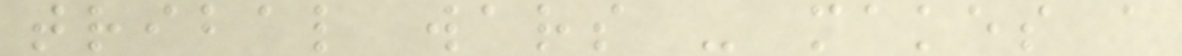tribal wars - makes a
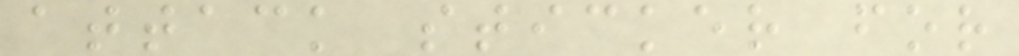attack sticker for
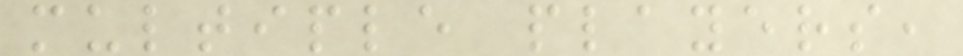multiple players,
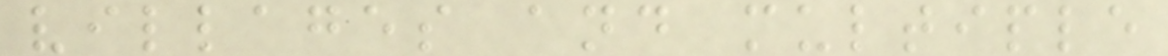villages and multiple
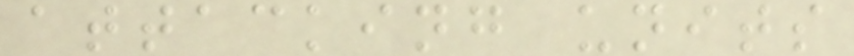attacking units
